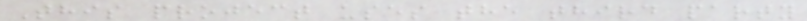This project uses the third party
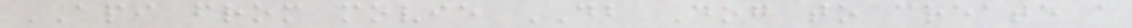API from movie DB Dog to create a
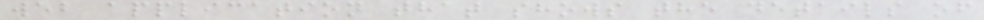web application that shows the details of
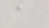a
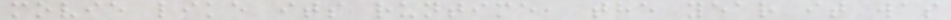movie like its runtime, the year it was
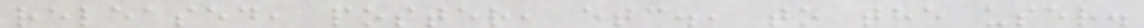released, poster, etc., to the user.
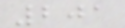201
